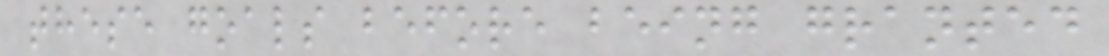these goals before being granted
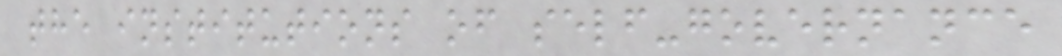the institutions of self-governance
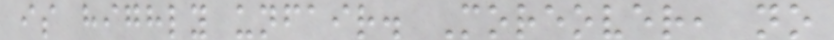is highly unfair. Moreover, no
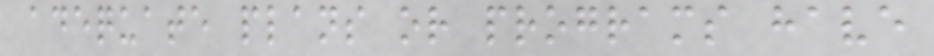adequate plans or programs have
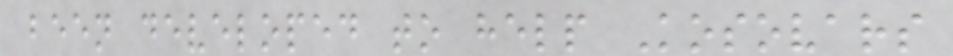been developed to help Kosovars
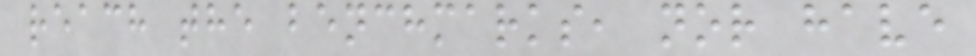reach the benchmarks, nor have
